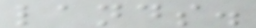lands.
